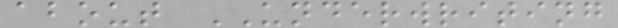about UNDERWRITING
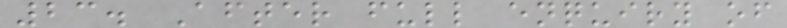23. After full enquiry of
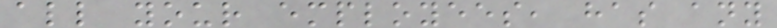all your employees, has any
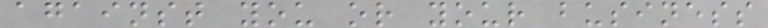against you or your business
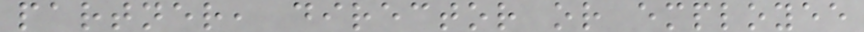partner, director or employee
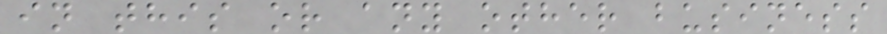in this or any other business
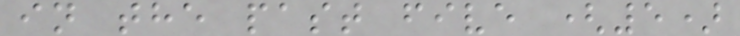in the past five (5)
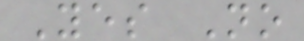Yes No
